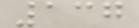137
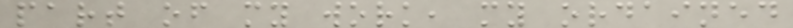part of my work, my ordained
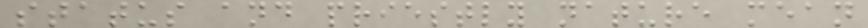status and priestly nature mean
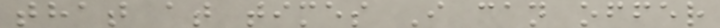that at times I can offer
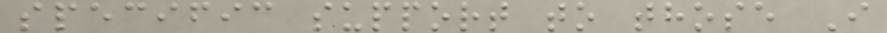specific support to those I
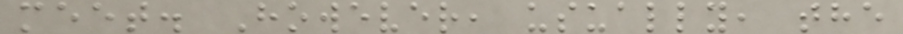meet. However, usually, the
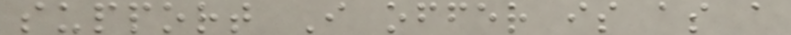support I offer is as a
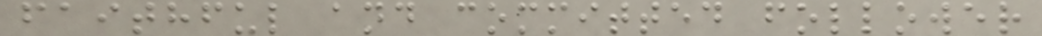faithful and committed follower
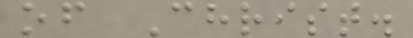of Christ.
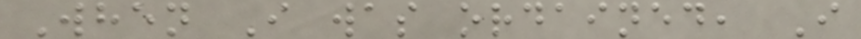When I was ordained, I
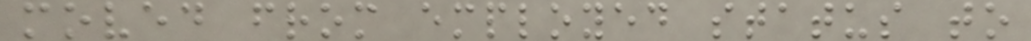moved from employed status to
